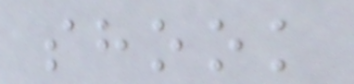shook
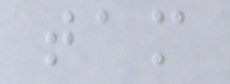tam
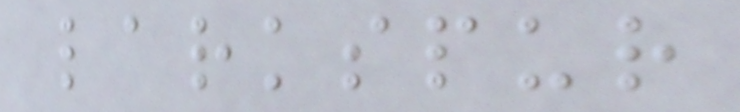larkspur
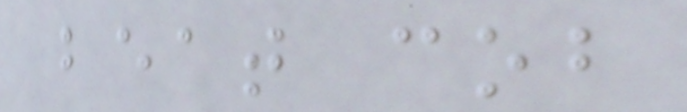beat cob
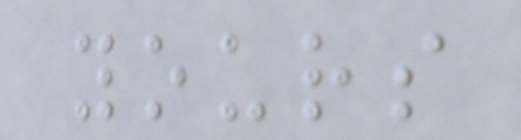yours
